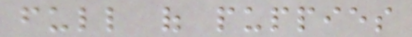full of puppies
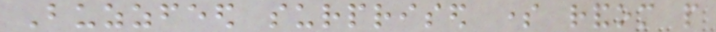Buzzfeed surprised some random people
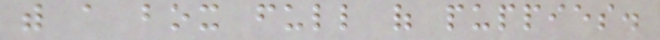with a box full of puppies.
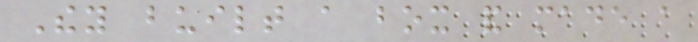They built a box and made a
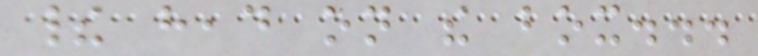their head on the box...
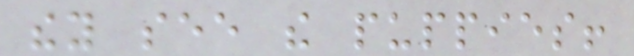they see the puppies!
